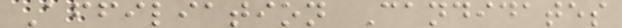Affiliation Candidates
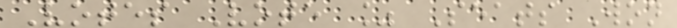Votes Vote % Seats Won
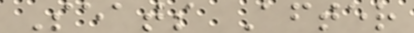Seats After
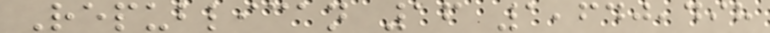Republican 16 1,640,498
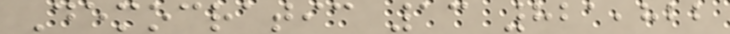Democratic 13 821,822
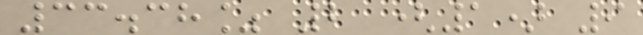33.38% 2 (1) 9
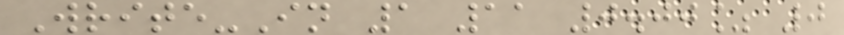Write-In 1 11 0.00% 0
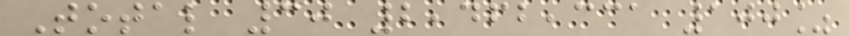Total 30 2,462,331 100%
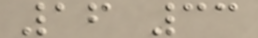16 33
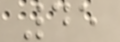45
